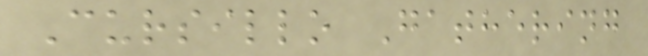Cursillo Gathering
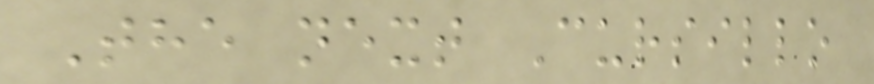The next Cursillo
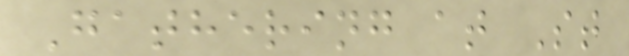Gathering at St
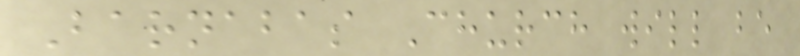Barnabas Church will be
